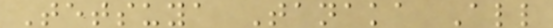Tetsuya Tanaka All
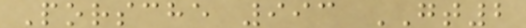Porsche 993 GT2
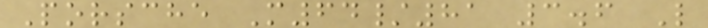Porsche M64/81 3.6 L
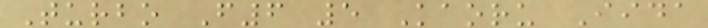Turbo F6 5 Kaoru Iida
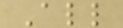All
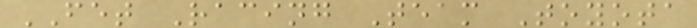FET Racing Team Toyota
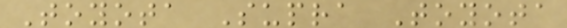Toyota Supra Toyota
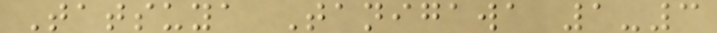Tatsuya Tanigawa 1-3
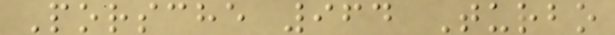Porsche 964 Turbo
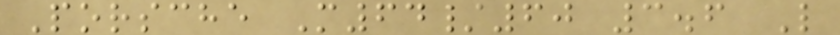Porsche M64/60 3.6 L
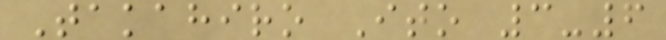Takahiro Ito 3-6
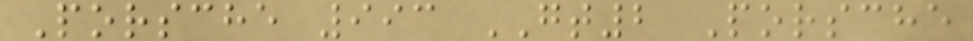Porsche 993 GT2 Porsche
